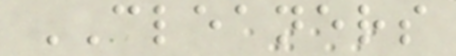CLEANERS
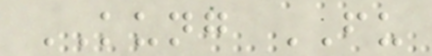KUNG FU
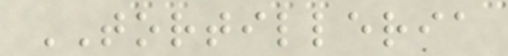TORTILLERIA
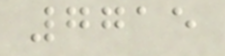7715
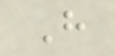H
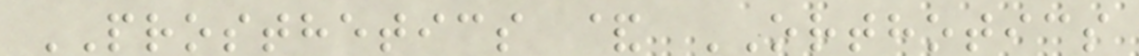PROSTHETICS & ORTHOTICS
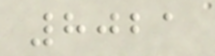8021
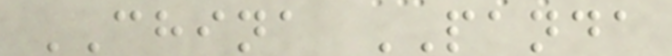CHINA PANDA
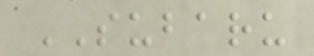SUBARU
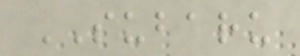SUBARU
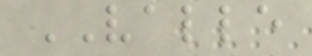VALLE
